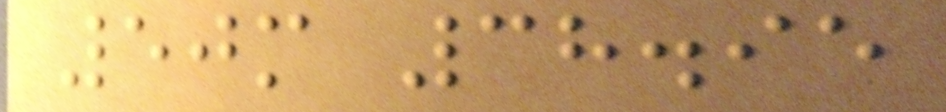50m 38.95
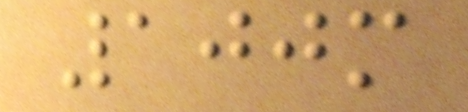100m
